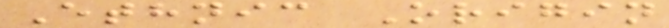Ethnic Origin
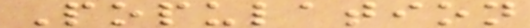Population
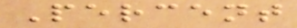Percent
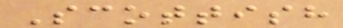Scottish
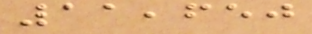11,650
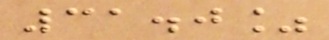31.0%
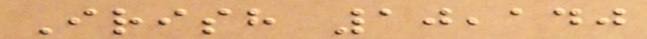Irish 10,140
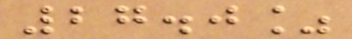27.0%
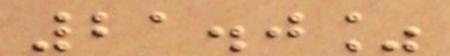21.0%
